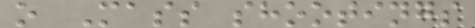o Mass shootings
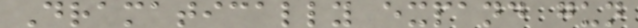Dramatically expand gun
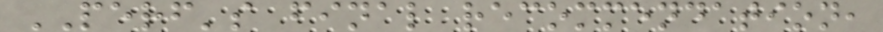PERF's final recommendation,
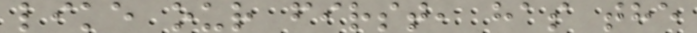like our first, has the
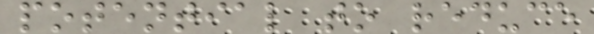potential to reduce
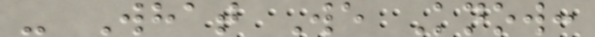- What We Know:
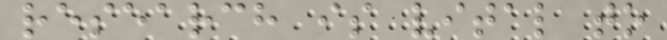research is vital to
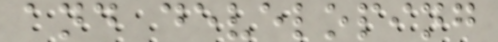and developing
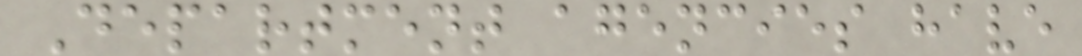Department agencies have
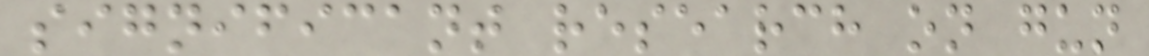significant research on gun
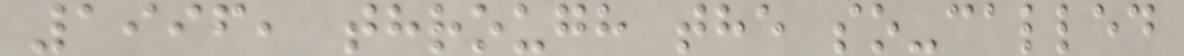1996, through the so-called
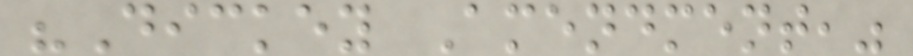"Dickey Amendment,"
